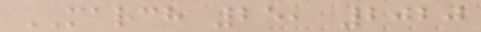MARCH 25, 2020
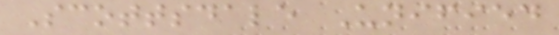Scottsdale Unified
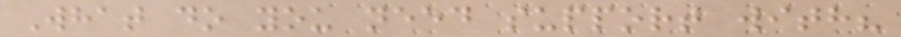What do you need support with?
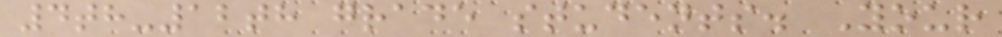4th-12th grade students. Your
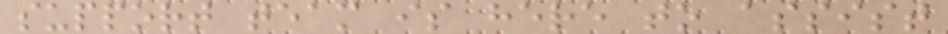support team is here to assist
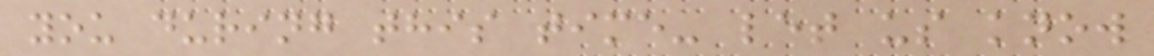you during this time- let us know
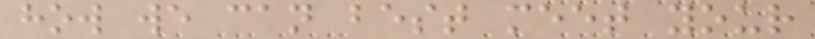how we can best meet your
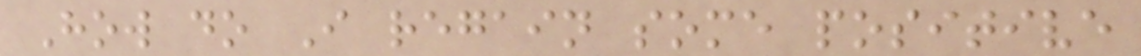How do I regain some positive
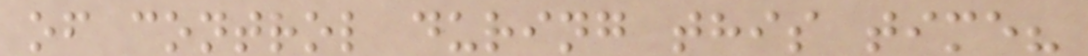of control during this time?
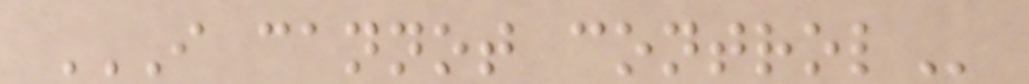I CANNOT CONTROL
